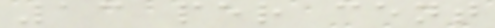13 per cent
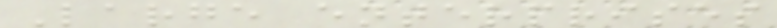Large enterprises
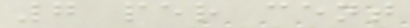7 per cent
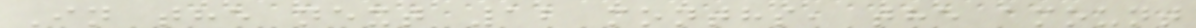In the next 12 months, the amount
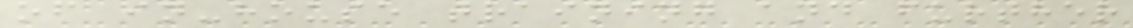of in-house training and further
